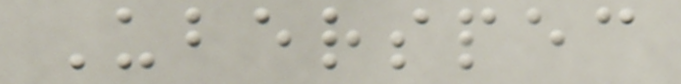Uberspec
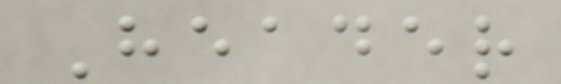Header
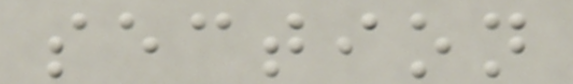section
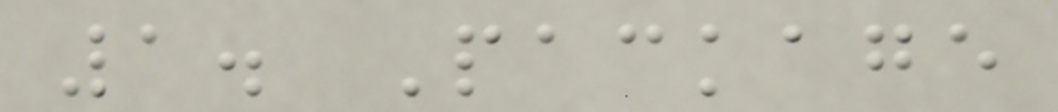1. Package
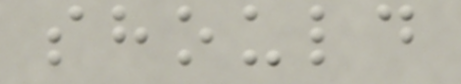should
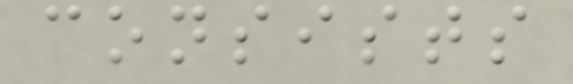consists
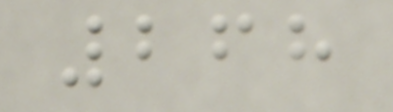268
